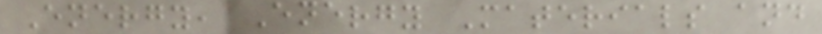Energy, Energy Materials and
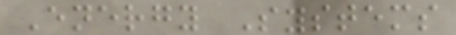Energy Systems
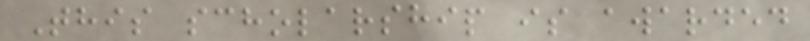This scholarship is awarded
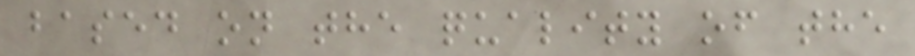based on the quality of the
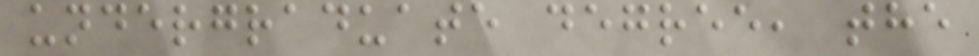undergraduate degree, the
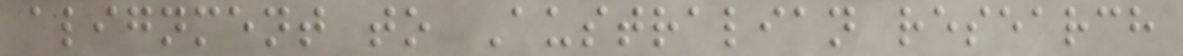alignment to Australian research
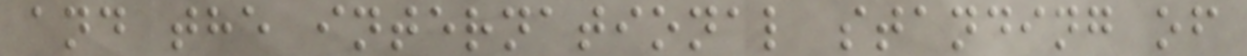and the international standing of
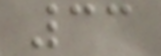33
